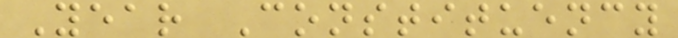Year Constituency
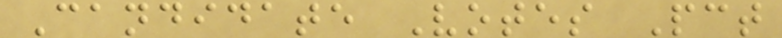Candidate Votes Pct
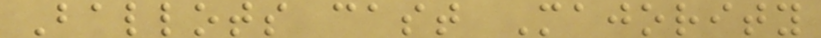Ballots cast Majority
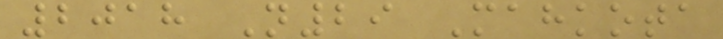2018 N29 Mahkota
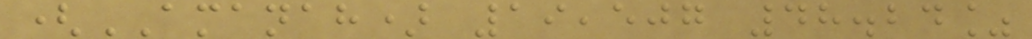(AMANAH) 19,507 48.24%
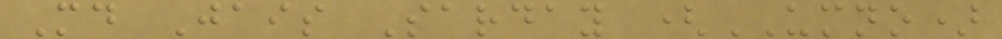Md Jais Sarday (UMNO)
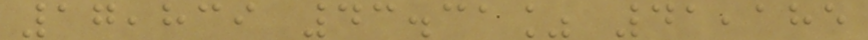17,839 43.31% 41,185
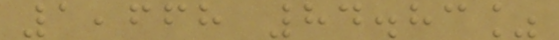1,668 84.83%
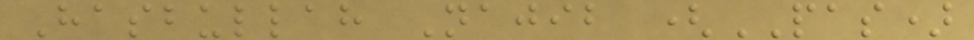Hasbullah Najib (PAS)
